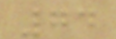74
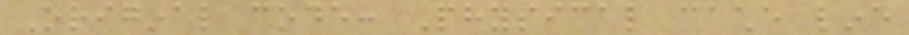Original code: Physical cache line
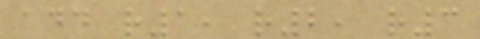add r1, r2, r3
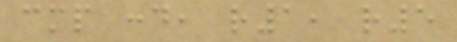cmp cond, r1, r5
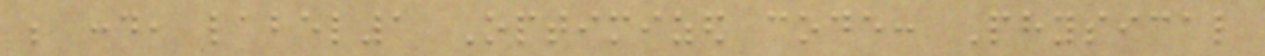be cond, label1 Optimized code: Physical
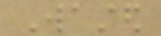Wasted
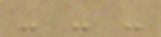- - -
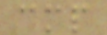cmp
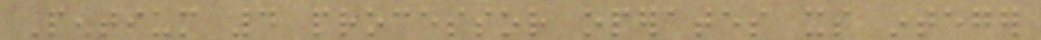Pentium 4 processor operates its integer
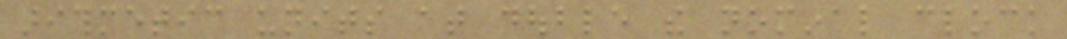arithmetic units at double the nominal clock
